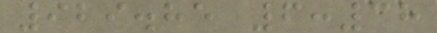929.85 6:38
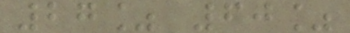27% 60%
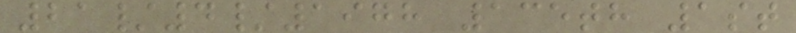21/4/1978 135th 1st
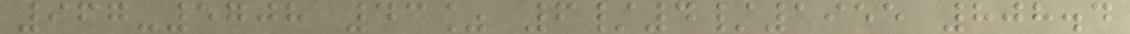967-5708 43% 6/4/1955 808.4
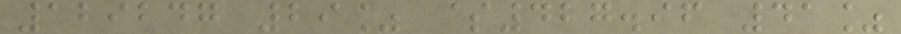129247 29% $427.96 41%
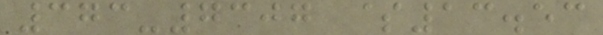373-7307 $13.53
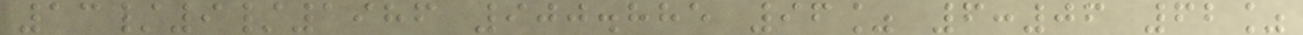13/9/1986 900.885 96% 6:06 62%
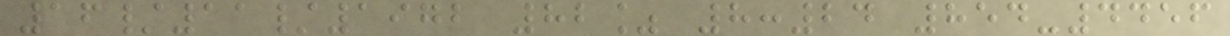16/11/1972 82% 8:24 854-4456
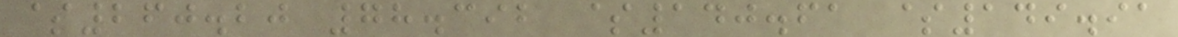$260.20 78.392 $140.61 $149.91
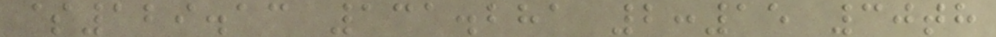$129.13 131.281 2:15 30th
